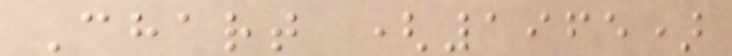Chart (1965)
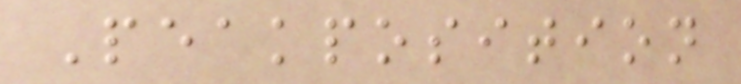Peakposition
